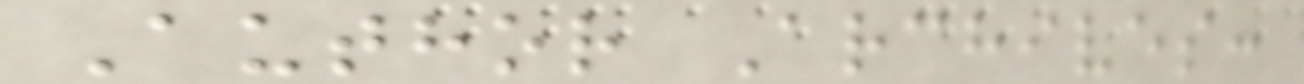Author Archives:
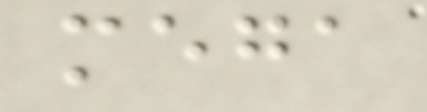mega
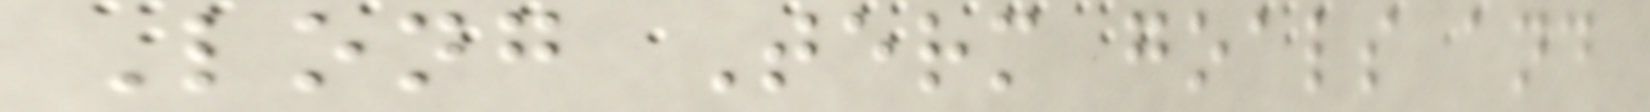Long Term goals and
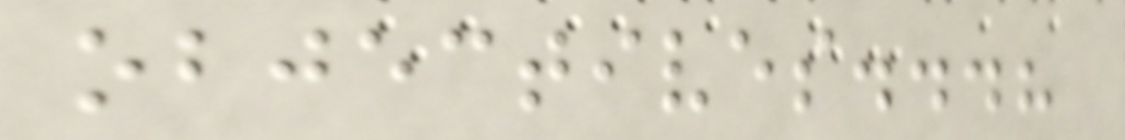objectives...?
